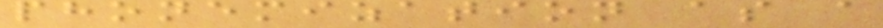phonemization as a
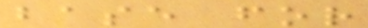base for
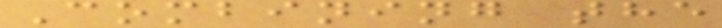Combining the
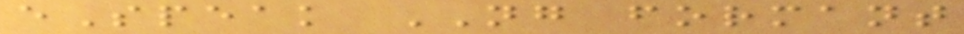eSpeak NG formant
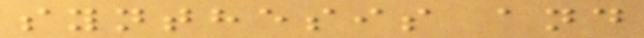synthesis and
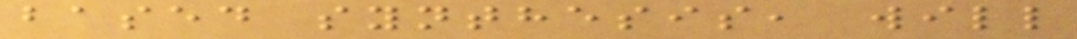based synthesis, will
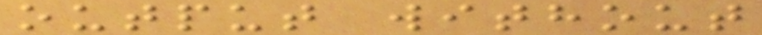output without
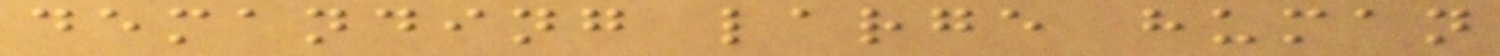demanding large human
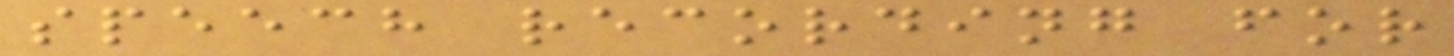speech recording for
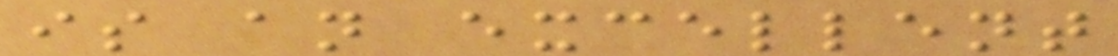is an excellent
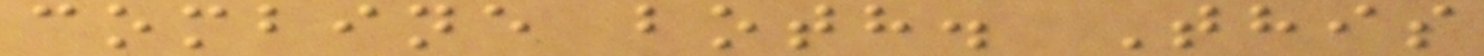combine both. This
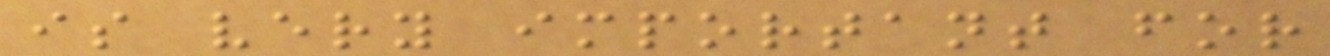is very important for
